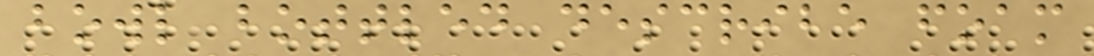bowl bottled describe foam
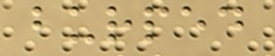burped
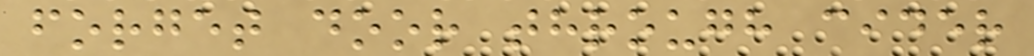forget door through cider
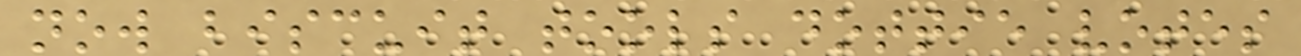now biscuit tools dottie votes
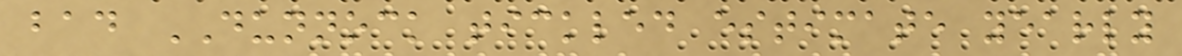bad DUNNOCK tickled estimate yearly
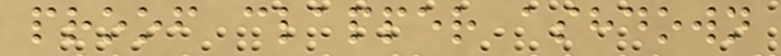proof clapper ashdown
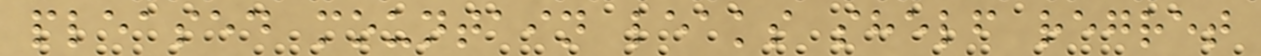pleased mountain leaks shelf regret
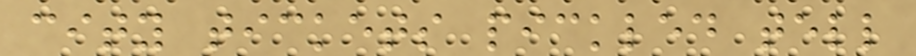city tickets pickled tell
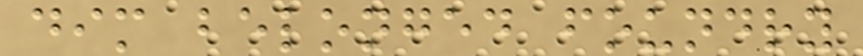dim belonged foundry
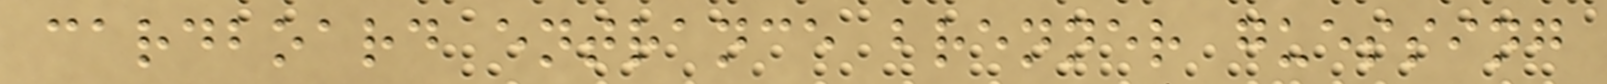cardboard entrance brenner guessing
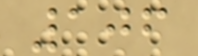106
